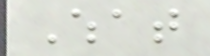What
